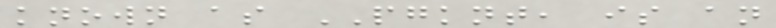known as PGKNT, is an
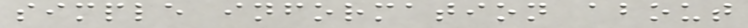simple information about
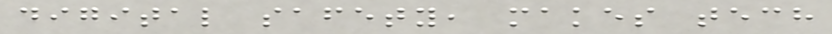digital safety, makes tech
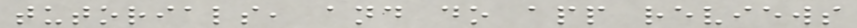tutorials, and do app reviews
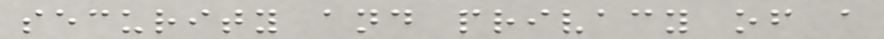security and privacy of a
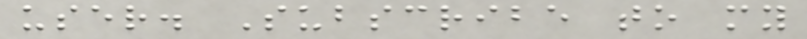user. Subscribe to my
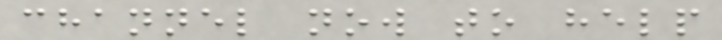channel now to help
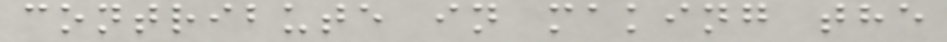contribute in making the
